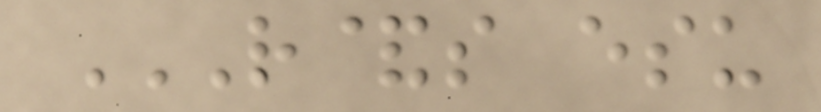R&S ESU
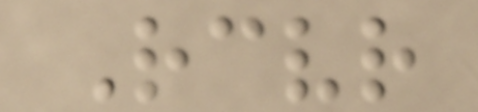Receiver
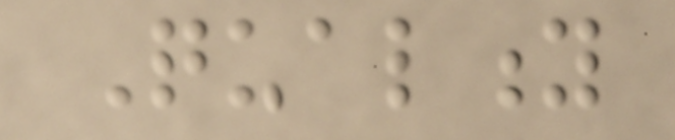Quality
